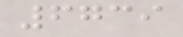6739
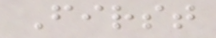First
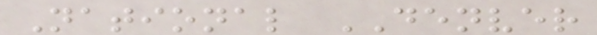National DENVER
